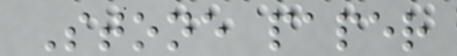Stone paper
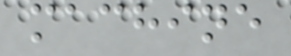machine
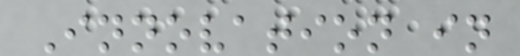Innovation in
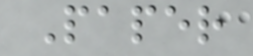Paper
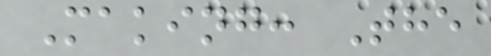Making: The
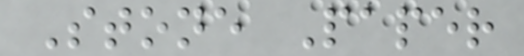Stone Paper
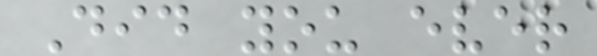Did you ever
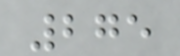275
